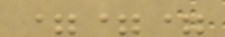===
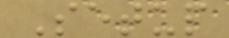Setup
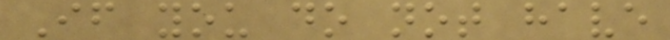If you do not have
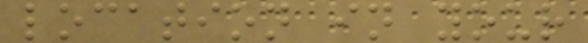location in your
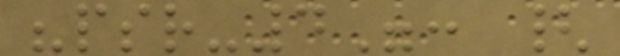"psr-4": {
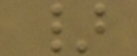}
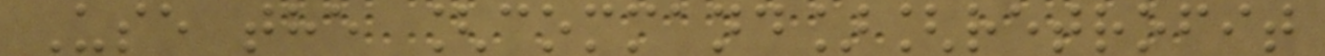Use the [command][retrofit
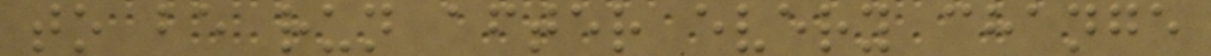to be run after every change
